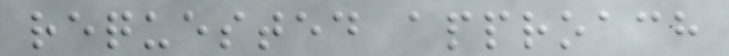requested approach
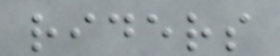riders
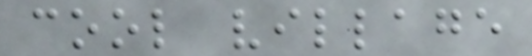cool village
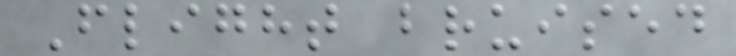Flight bruised
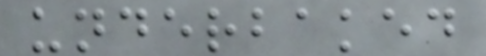underbaked
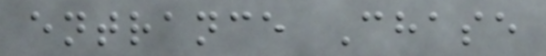entrance Chase
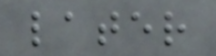later
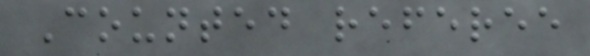Counted referee
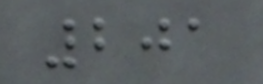201
